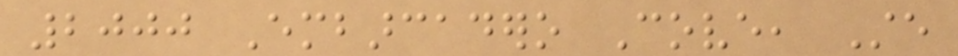2000 Embarcadero Cove, Ste
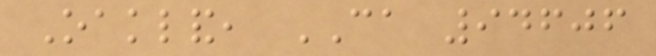Oakland, CA 94606
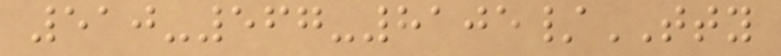510-567-8105/TTY
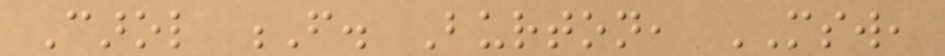Carol F. Burton, MSW,
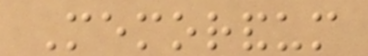Memorandum
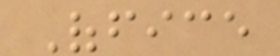Office
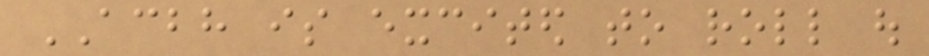ACBH is excited to roll out
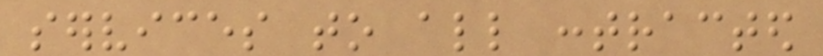services to all contracted
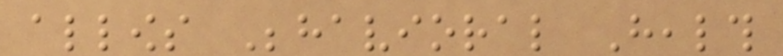allows Behavioral Health
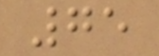75
